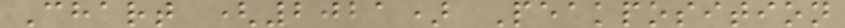Chart (2021) Peakposition
